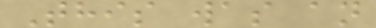This was an
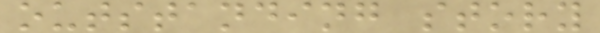outstanding story
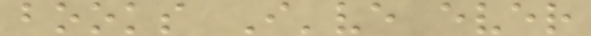books I've ever
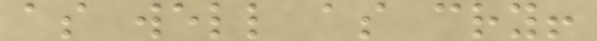as well as cry!
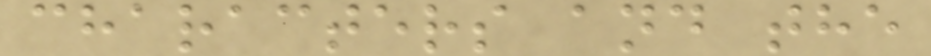characters and the
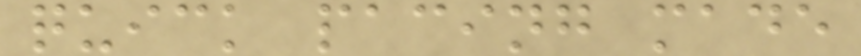quick pacing made
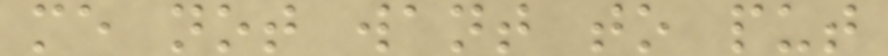me not want to put
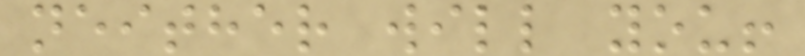neither will you!
